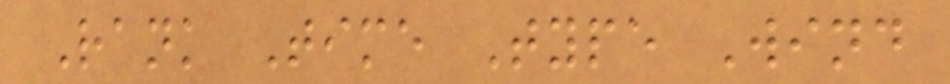Rank Time Type Wind
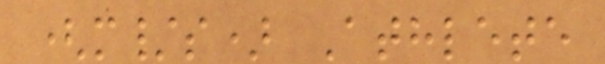(m/s) Athlete
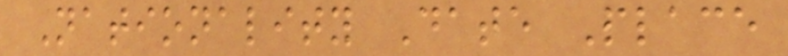Nationality Date Place
